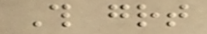This great
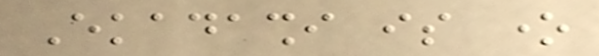Ekadashi is one
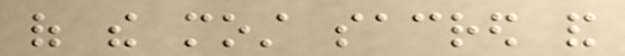of the most sacred and
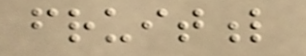fruitful
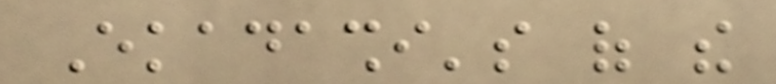Ekadashi's of the
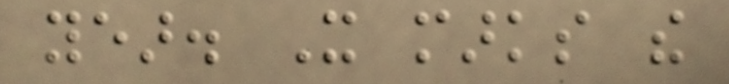year. It marks the
